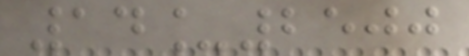14_2500
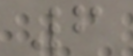6
